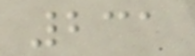231
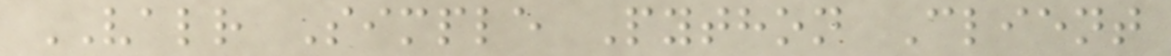VALR Simple Python Client
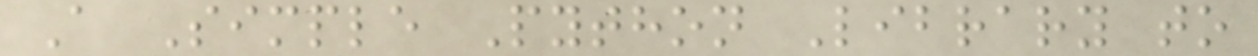A Simple Python Library to
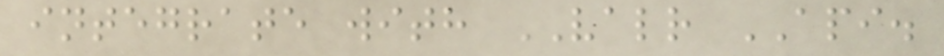integrate with VALR API.
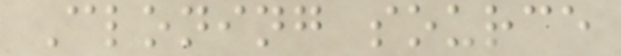Cloning source
